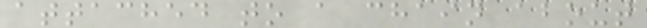attached to a chain about
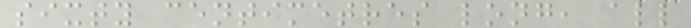sixty centimetres long, all
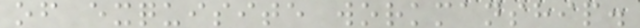of exquisite workmanship.
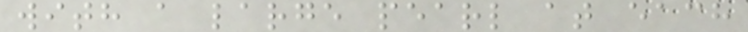with a large pearl at each
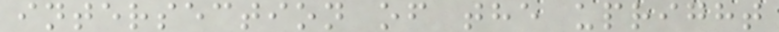intersection of the upright
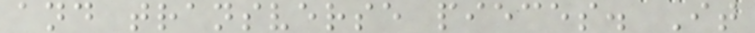and transverse pieces. It
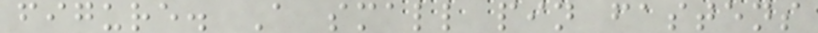figure. A small pin fastens
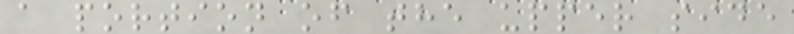a portion of the upper side
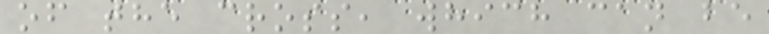of the cross, which can be
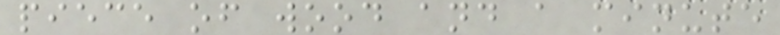piece of wood and a minute
